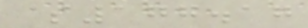$177.17
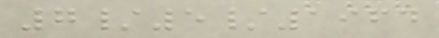7/5/1964
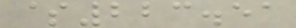$223.51
